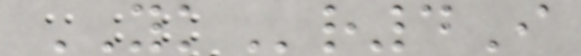YKr4I
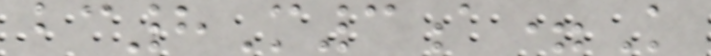bc8M3a=K
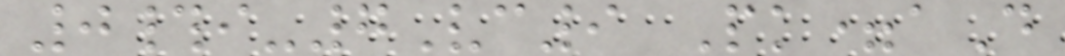0#i-7Vc9 Pk=aD
